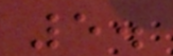5.
